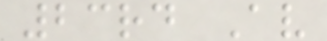23rd Av
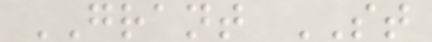GRANT ST
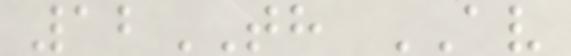12TH AV
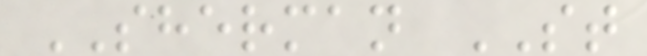SHERMAN ST
